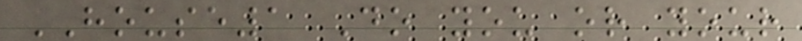HOUSE1 Do you or your
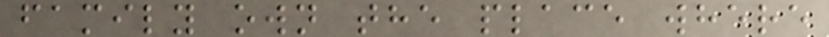family own the place where
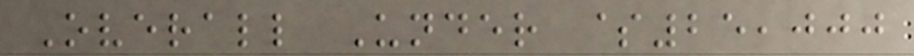Overall Under $25,000
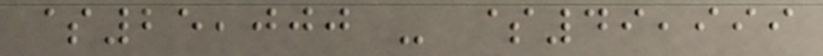$25,000 - $49,999
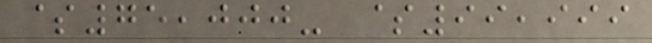$75,000- $99,999
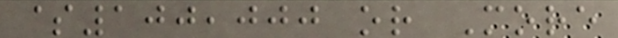$100,000 or More
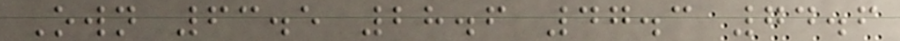Own 63.5 28.6 47.3 74.6
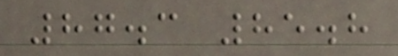87.3 85.8
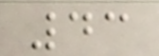43
